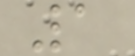1
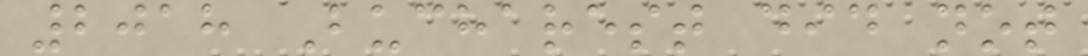2018 Bucharest did not
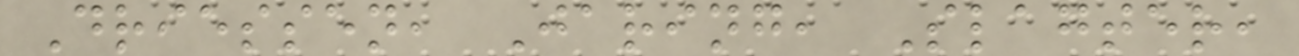Driessen, Jaring, Slagter,
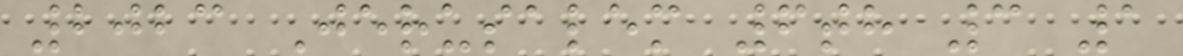2023 Jerusalem 6th 3 1
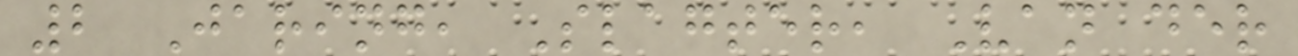2 Jaring, Slagter, Van der
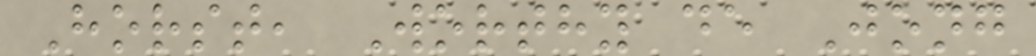Horst, Worthy de Jong
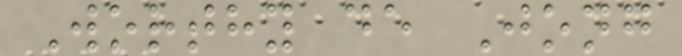Worthy de Jong
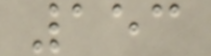153
